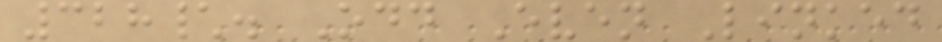328\. Odd Even Linked
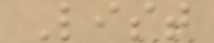List
